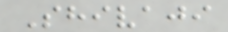Shivaji
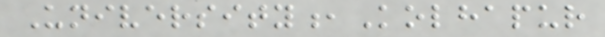University,Kolhapur
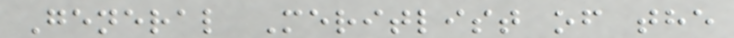General Meritlist of the
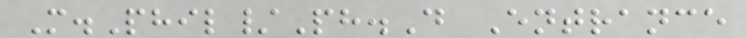M.Phil/Ph.D Entrance
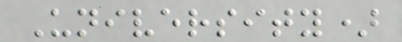University)
